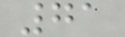71
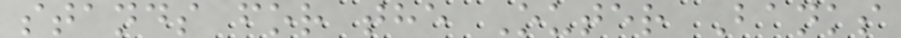stands for the Outer Banks
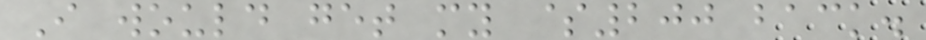I would get my $200 back.
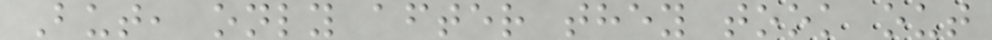But, only after they took out
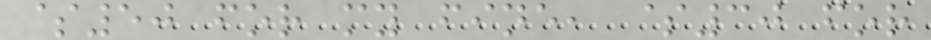$50 for my fine, $30 for
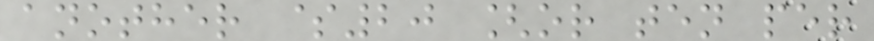another $20 [or ten per
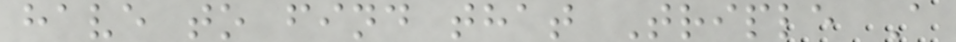have to find that Triple A
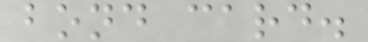bond card.
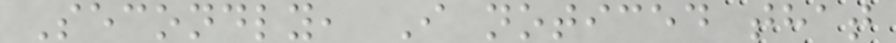Secondly, I noticed that
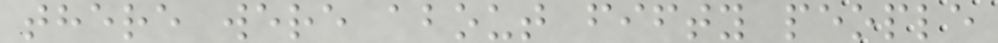there were about fifty people
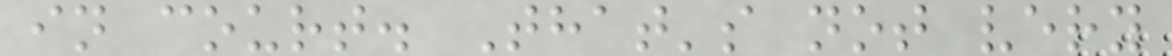in court. That's not very
